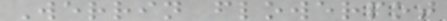Werrin flowerpot
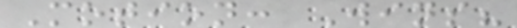Motion: Wins?
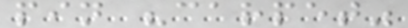pin "carpet"
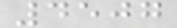4507
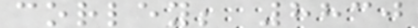corley; 8830
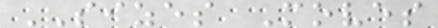SIZES Moves
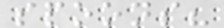spoons?
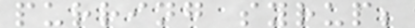purring syrup;
